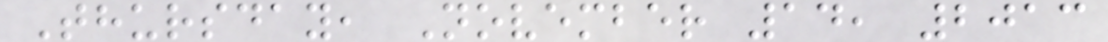Thursday, November 14, 2013
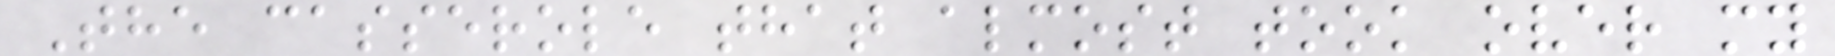The casserole that almost took over my
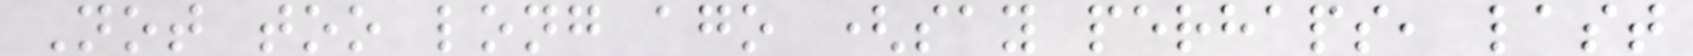Not too long ago (say perhaps, last
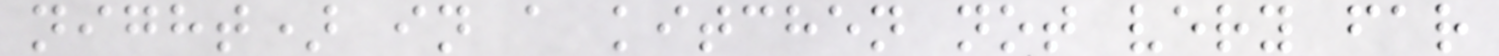night) in a kitchen not very far
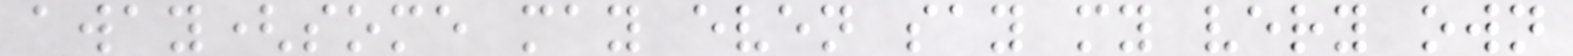away(some may even say my very own
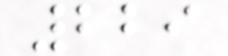229
